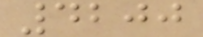4200
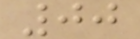00
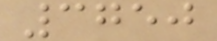3750
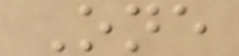One
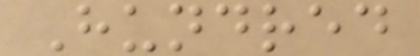Hundred
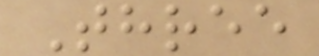Three
